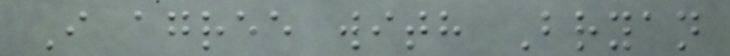I agree with Bryan
